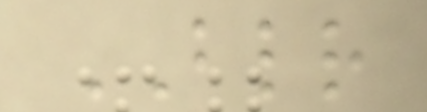BLR
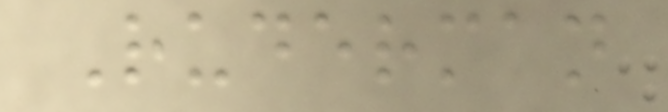Ruderman
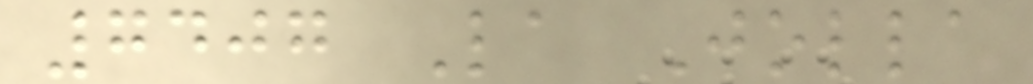7407 La Jolla
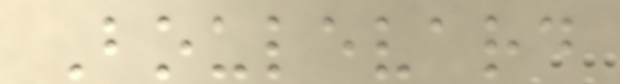Boulevard
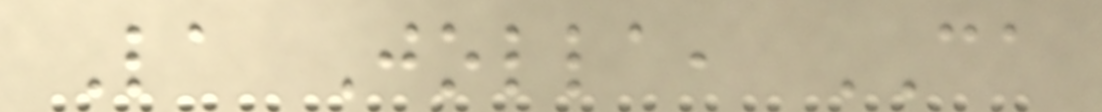La Jolla, CA
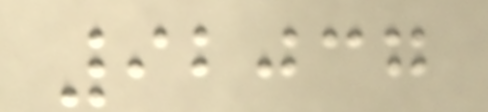92037
